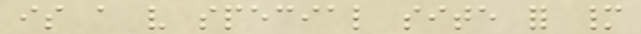is a very special site for many
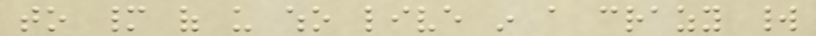to many of us who live in a crazy world
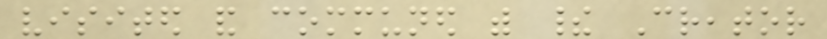visited and communed with their Creator
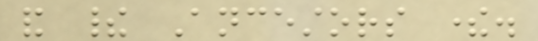and their Ancestors there.
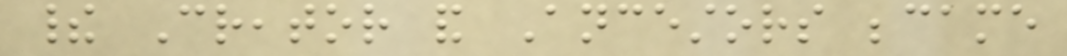their Creator and Ancestors became
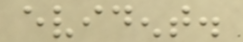evident.
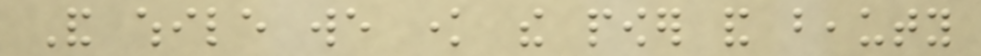And while we know the power and beauty
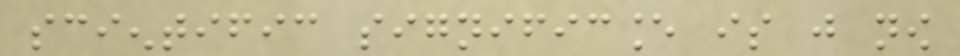scientific significance is just now
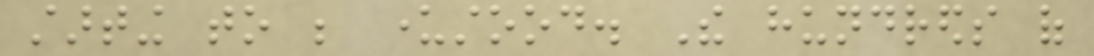starting to be understood. The hundreds of
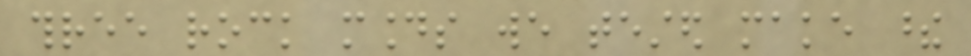three rock mounds we tested make these
